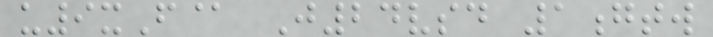u9xF@ J24vsd 1gtw
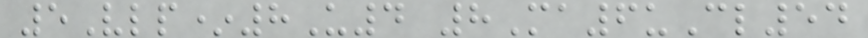5Vlp*8U4 8Ma6uCl54
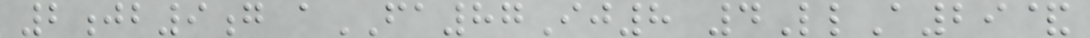2jb9g aFA87Ij8 4LlA29&
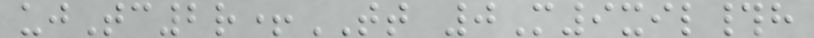ujTc2r+TT 0M9xil#h
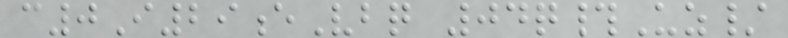c0I29eVbq 04q#Uz/
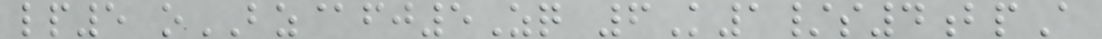lp5 oBZ@fj5Zq 6K1/s4bpA
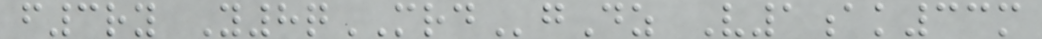f3ry Y8qMRDgDz V1ak33m
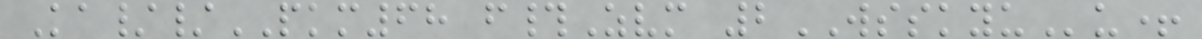Ka//PKM68 f#Zvm 2WSSKYUu+
